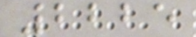2225
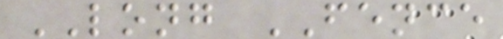LONG FENCE
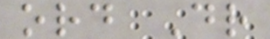ord Dr
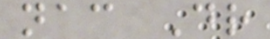nac Dr
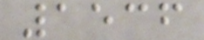1536
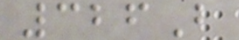326B
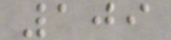109
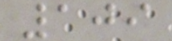109
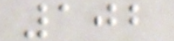102
